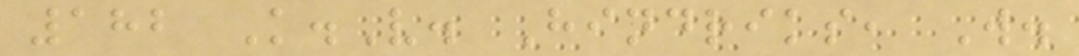182 K.V. Hindriks, W.
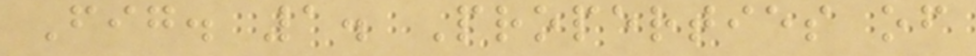Fig. 1. Properties of
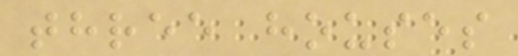three houses
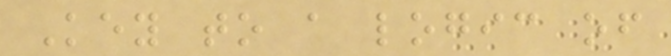Key to a logic of
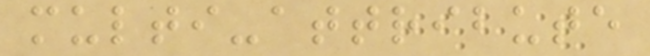multi-attribute
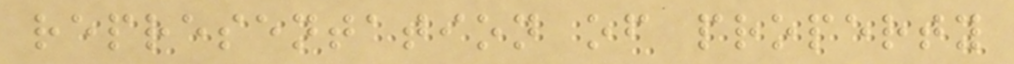representation of property
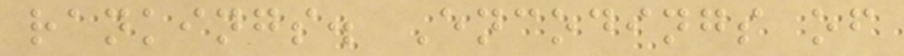rankings. Encodings of
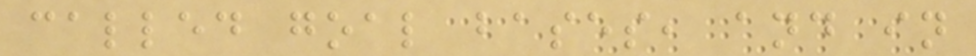called goal bases, and in
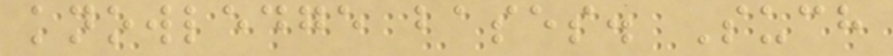knowledge bases. Such
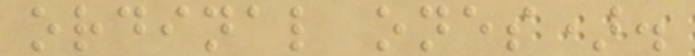ordinal ones).
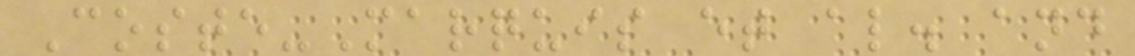Coste-Marquis et al. and
